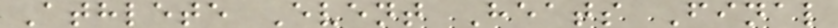Athlete Event Heats Final
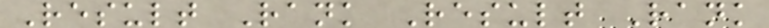Result Rank Result Rank
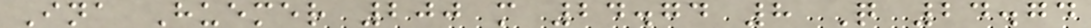Ina Huemer 200 m 24.74 8 Q 24.74
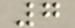7
